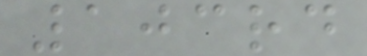103rd
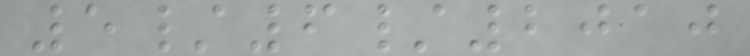5/6/2010
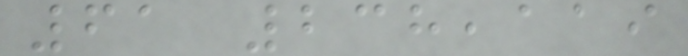61 238,119
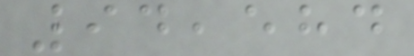94,584
